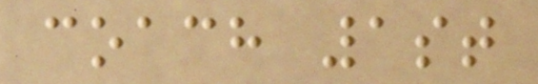coach 1st
